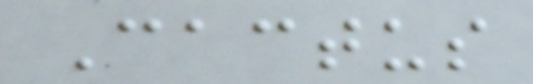Cactus
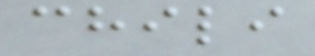chili
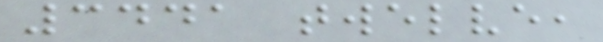3441 twelve,
